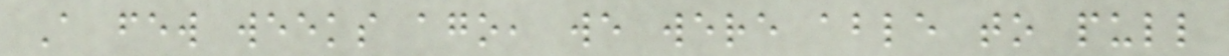A few weeks ago, we were able to pull
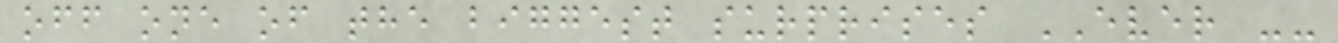off one of the biggest surprises EVER --
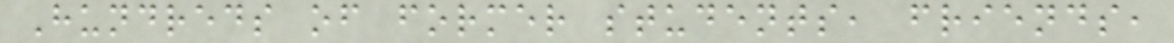Hundreds of former students, friends,
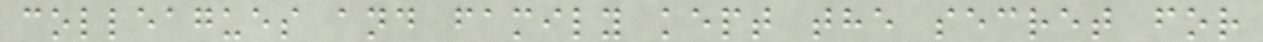colleagues and family kept the secret for
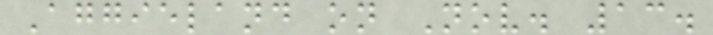Aggieland on Nov. 13.
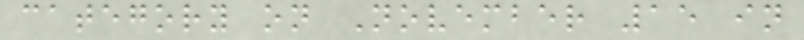category on November 15 in
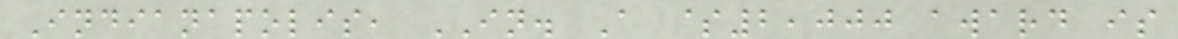Indianapolis, IN. A $2,000 award is
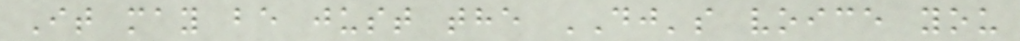It may be just the DJ's voice you
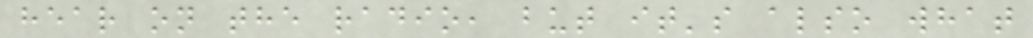hear on the radio, but it's also what
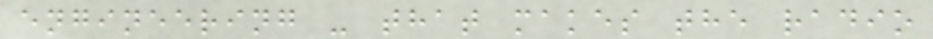engineering - that makes the radio
